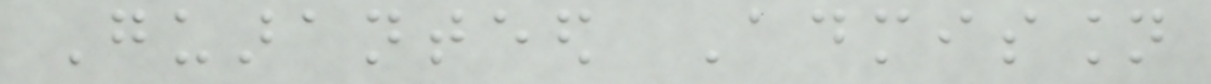Guaranteed Admission
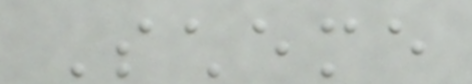Scheme
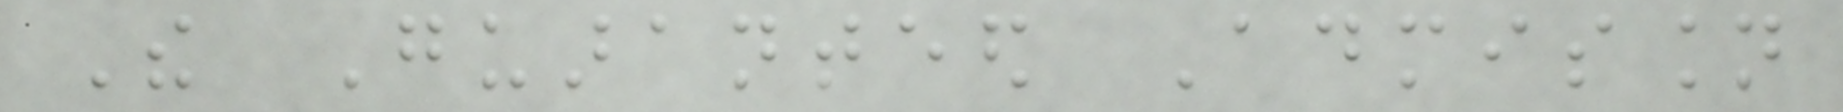The Guaranteed Admission
